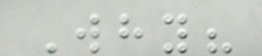Why?
